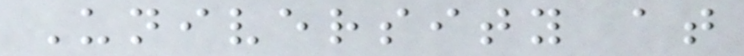University at
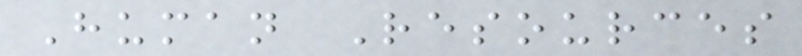Human Resources
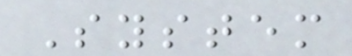System
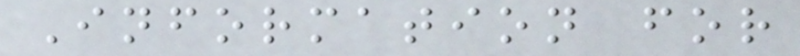Information for
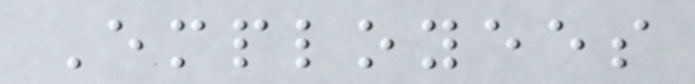Employees
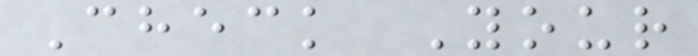Check Your
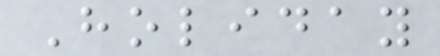Holiday
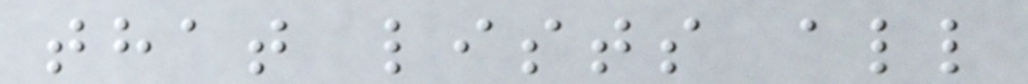that lists all
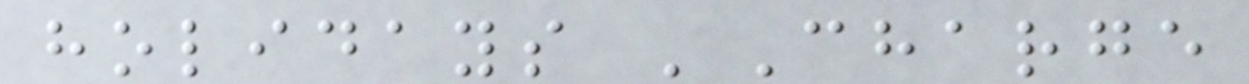holidays 'Charge
